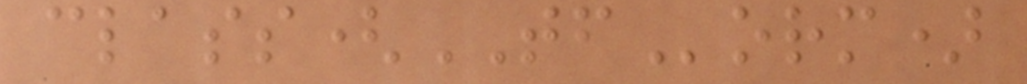class(TForm)
